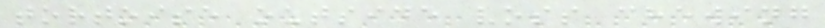tortoise outside voss chewing
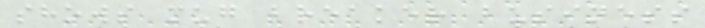shows mug breaker business
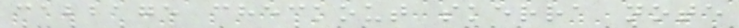cabbage checkout skerra note
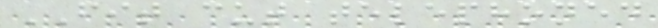FIT cut telephoned
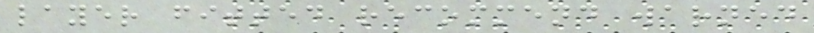layer fitted recommend warned
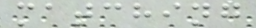matching
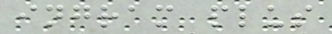ingram plus
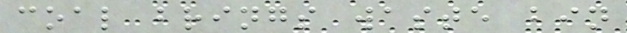coal brings waste bin
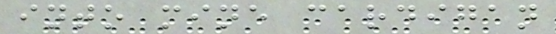into mine cardigan
